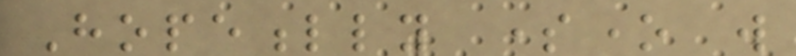Hopefully someone will
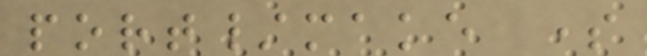port/make some
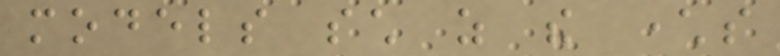models such as the characters
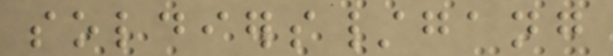soldiers/gang
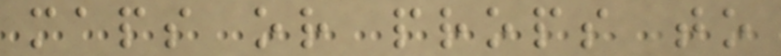maps or props to
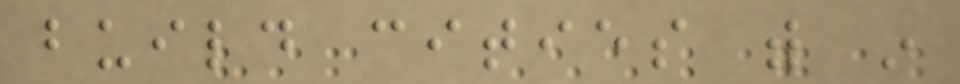build cities with in
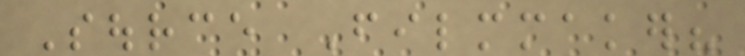Source Filmmaker?
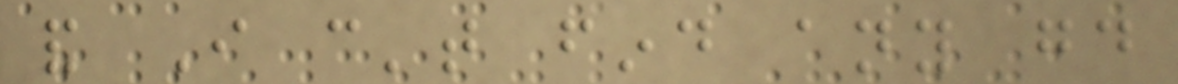and I can't find any good
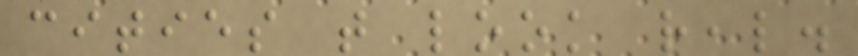cities that look real.
